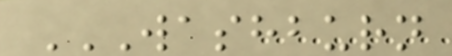WASHBURN
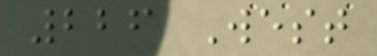226 West
